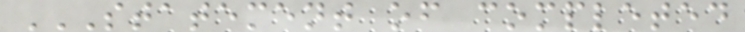STATEMENT OF COMPLETED
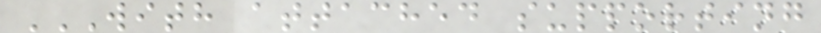WITH ATTACHED SUPPORTING
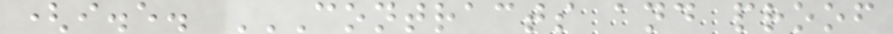(i.e. CONTRACTS AND PROOF
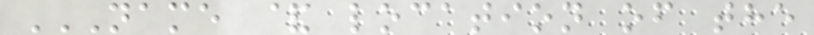NAME & LOCATION OF THE
